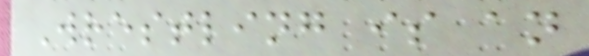Wrestling is an
